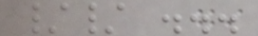// ...
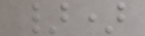})
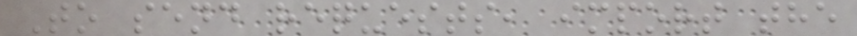To send requests, import the
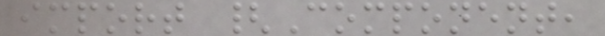import {Component,
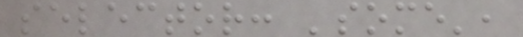selector: 'some',
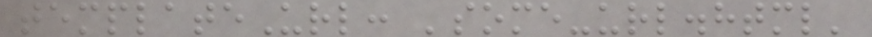templateUrl: 'some-url.html'
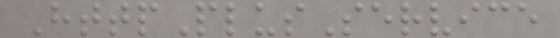HttpPlusService
